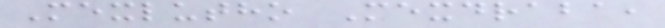Mexlutho Mexdraba,
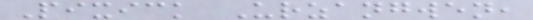Pixick Urzangwen,
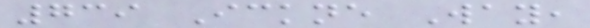739 Ickne Way,
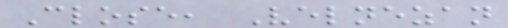Close, Velnezan
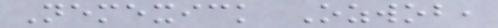Nemexick Ozwob,
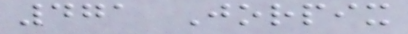471 Jorpix
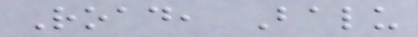Road, Balu
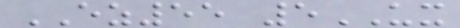EZ55 5UX
